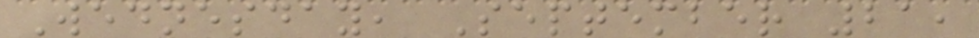Wednesday, September 21,
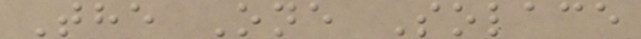The One Solace
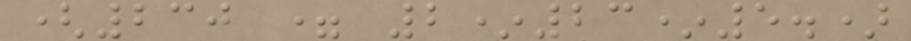(230 = 2*23*5.)
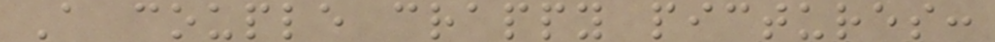A couple crappy pictures:
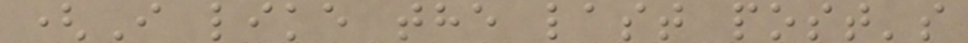(I like the last post's
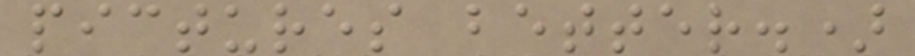pictures better.)
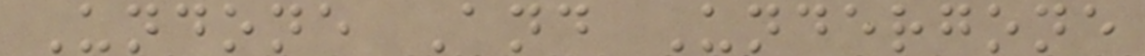Undone And Undergone
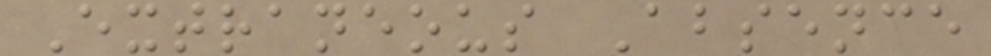Extraneous Absence
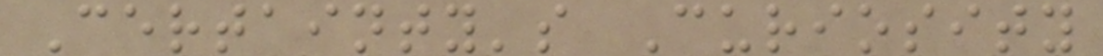Certainty's Curiosity
